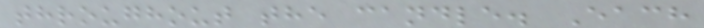throughout the candle. Each
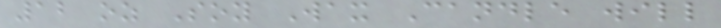12 oz Soy Wax Candle will
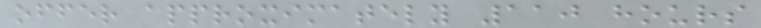offer approximately 110 hours
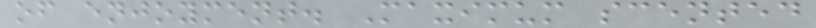of enjoyment. Maximum scented
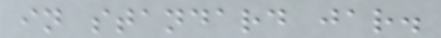in standard jar.
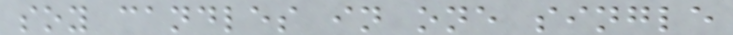soy candles in one single
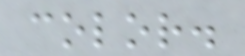color.
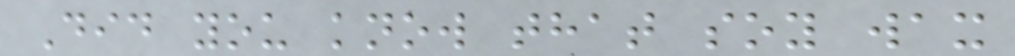Did you know that soy wax
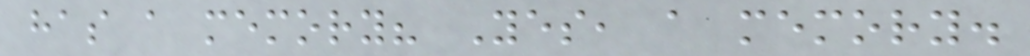has a memory? Yes, a memory.
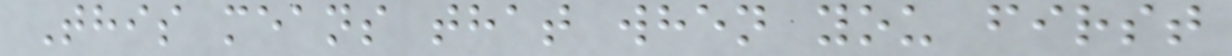This means that when you first
